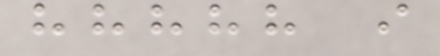hhhhh i
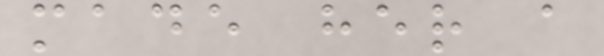made her a
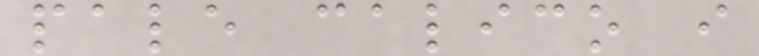pale calico i
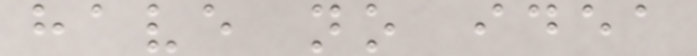have no idea
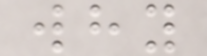why
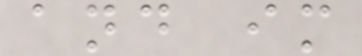and im
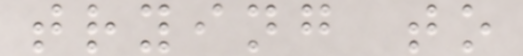trying to
